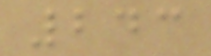243
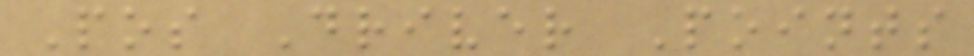Pos Driver Points
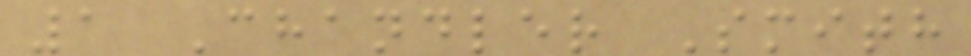1 Chandler Smith
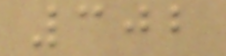302
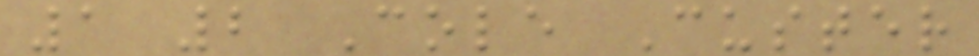1 2 Cole Custer
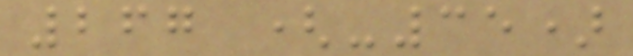267 (-35)
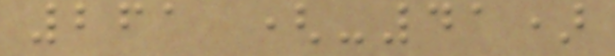261 (-41)
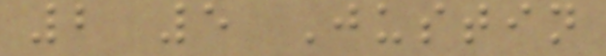2 5 Justin
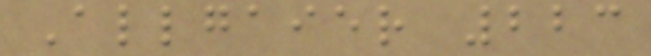Allgaier 223
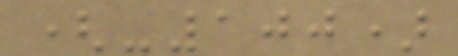(-100)
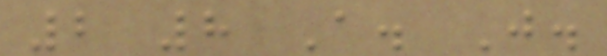2 8 A. J.
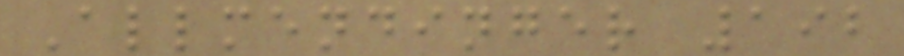Allmendinger 192
